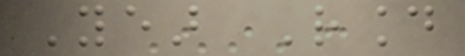Year Round
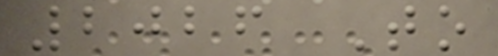2026 To
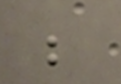be
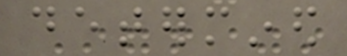determined
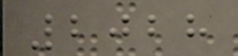2028
